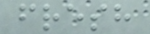fresh
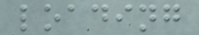loading
